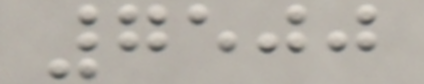7500
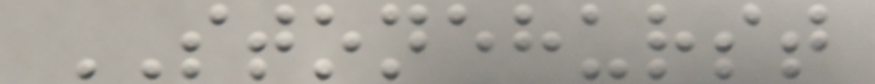STONEHURST
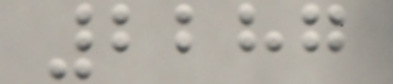2287
